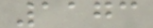1173
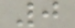0
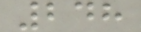248
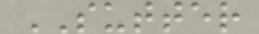SUTTER
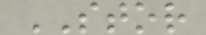STOR
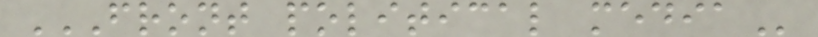FRONT POLITICAL MEDIA
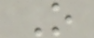O
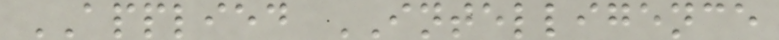APPLIED INTELLIGENCE
